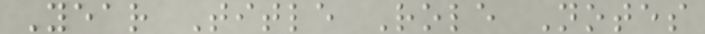Year Title Role Notes
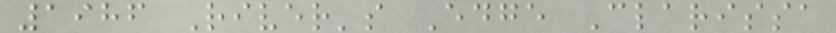1986 River's Edge Clarissa
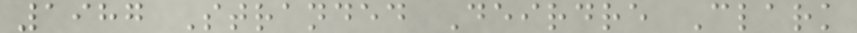1987 Stranded Deirdre Clark
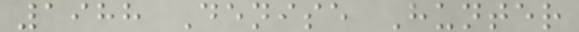1988 Denise Hunter
